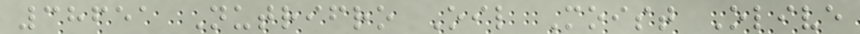38651 Nutrifro Oil Moist Olive
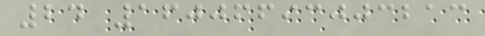24 16006693003213
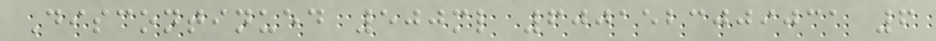Discontinued 500ml 6001523009031 6
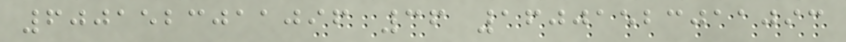6001523011096 36 16001523011093
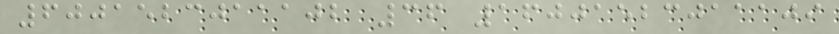6001523011102 36 16001523011109
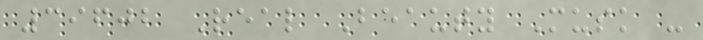39602 Real Beauty Musk -
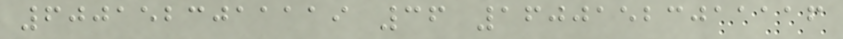6001523011119 36 16001523011116
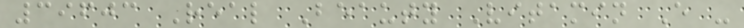39603 Real Beauty Vitamin E -
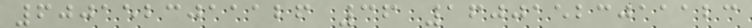6001523011126 36 16001523011123
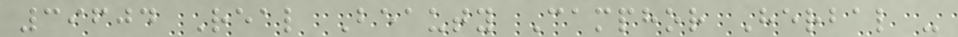39604 Real Beauty Camphor Herbal -
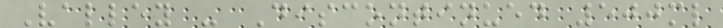Valley - Discontinued 500ml
